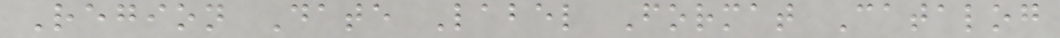Region Date Label Format Catalog
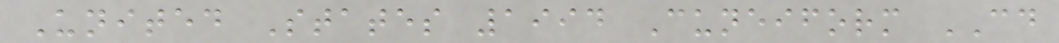United States 1994 Cuneiform CD
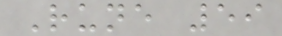Rune 59
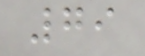79
